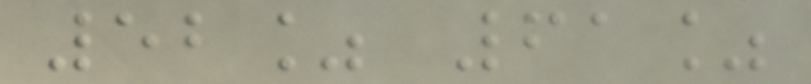52% 61%
